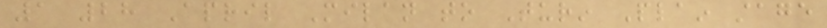1 28 April Milan to Turin Plain stage
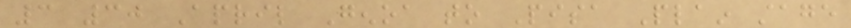3 30 April Genoa to Pisa Plain stage
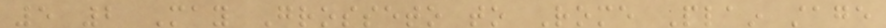5 2 May Grosseto to Rome Plain stage
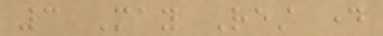3 May Rest day
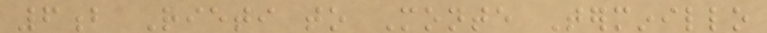6b Rieti to Monte Terminillo
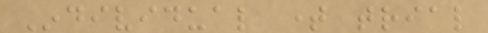Individual time trial
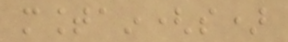mountain(s)
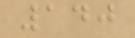140
